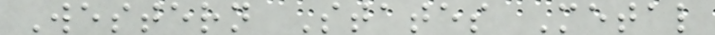Western States Metal
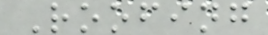Roofing
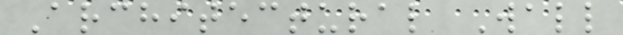Architectural Wall
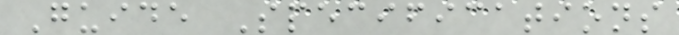Guide Specifications
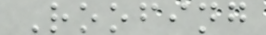Roofing
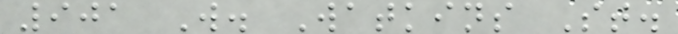901 W. Watkins St.
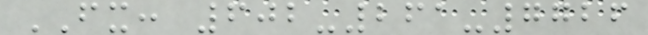FX: 602-261-7726
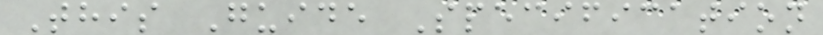This Guide Specification
